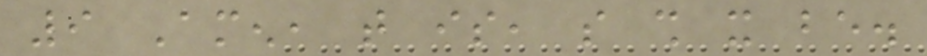9 Amen, that is, so shall it be.
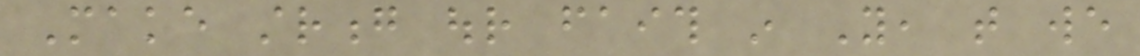Make strong our faith in You, that we
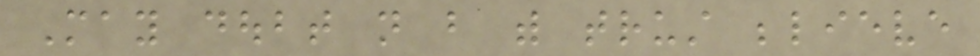May doubt not but with trust believe
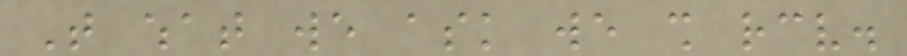That what we ask we shall receive.
